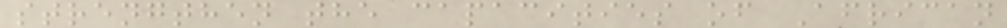strengthen the capacities of African
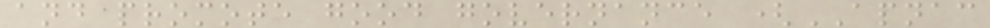and promote good governance (APNAC
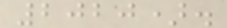2020).
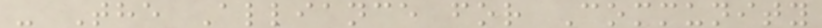- The Alliance for Community
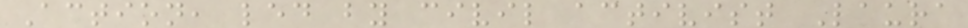Action, led by civil activist Laura
